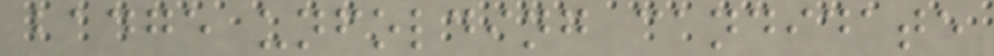badge unfolding candidate
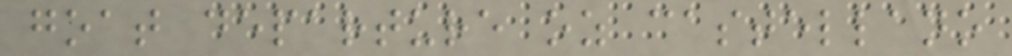goat departure oz castellano
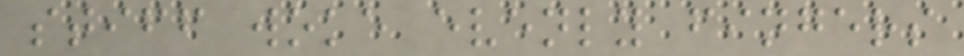stiff woke evenly fingers
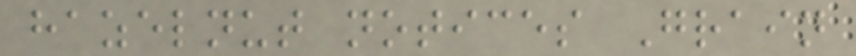hazelnut notices Grain
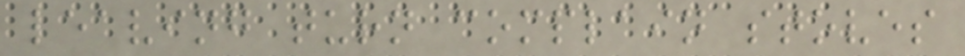leaving turn complain stoves
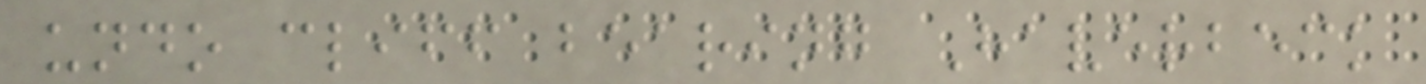undo cliff bearing Haverbeck
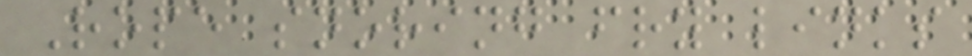Rope snoring fry links
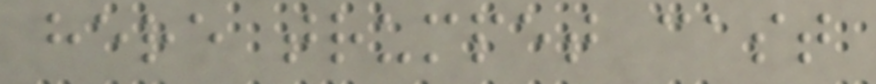here trumpet cast
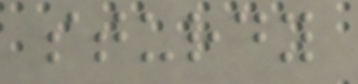sturdy
